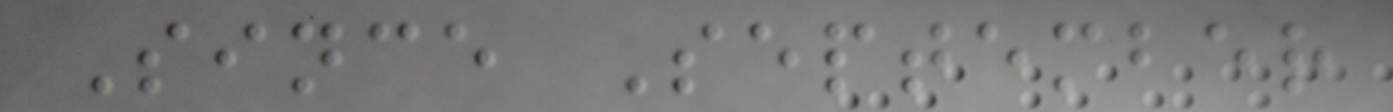Since September
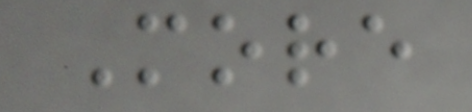More
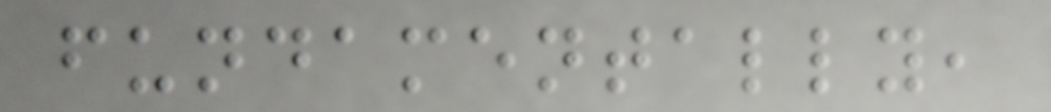fundamentally,
